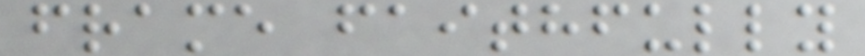frame faithfully
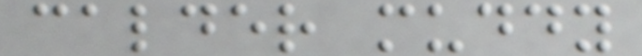calder muddy
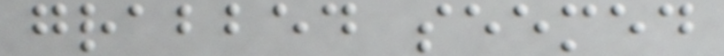grabbed seemed
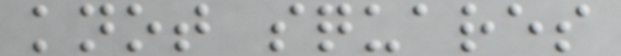knot squares
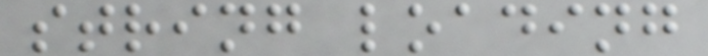string loading
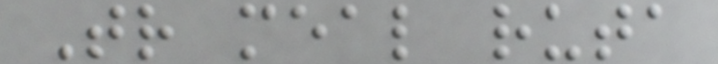Tr meal ruta
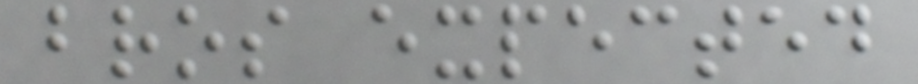bros expected
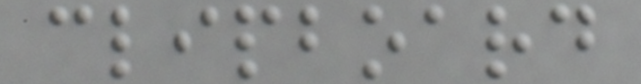clipboard
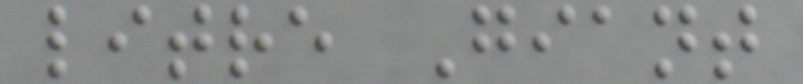litre Giant
